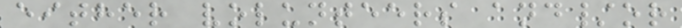either volunteers and/or
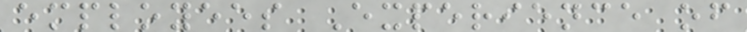employees Experience of
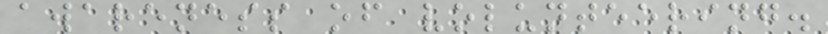awareness of volunteering.
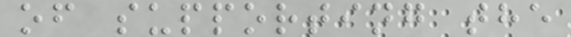of supporting the
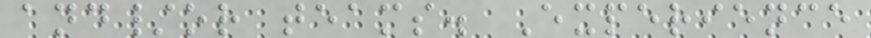and/or teams. Experience
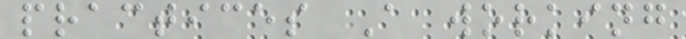practices A working
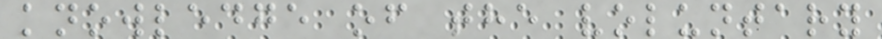knowledge of the voluntary
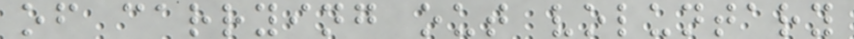of carrying out voluntary
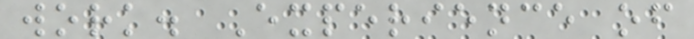work. Experience of
